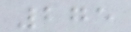275
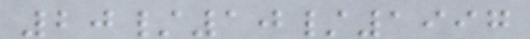20/10/1997
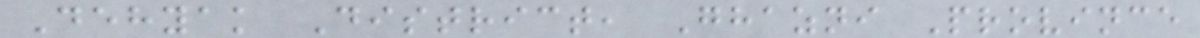Dehyak District, Ghazni Province
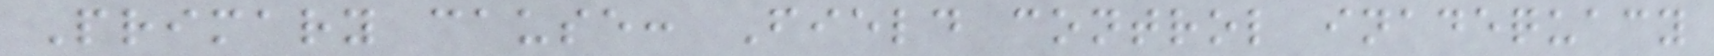Primary cause: Field control inadequacy
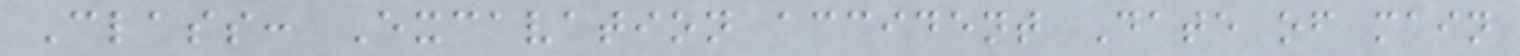Class: Excavation accident Date of main
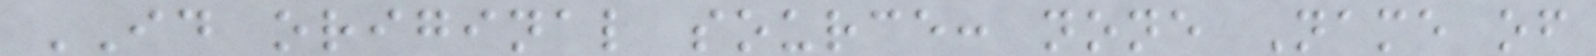ID original source: none Name of
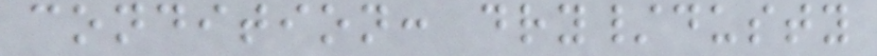condition: dry/dusty
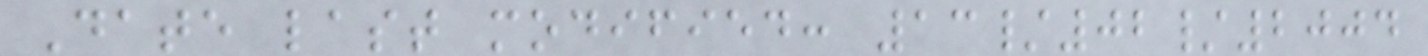Date last modified: 13/02/2004
